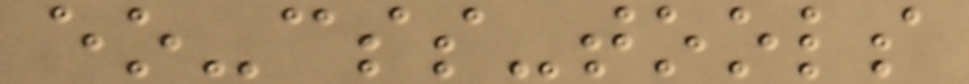eo-css-tools
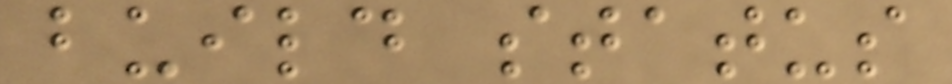build status
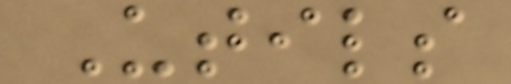Utils
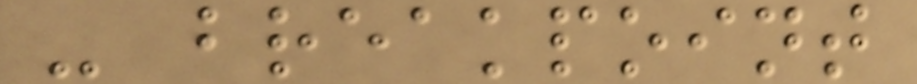- breakpoint
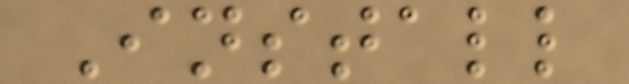Install
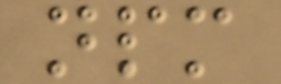npm
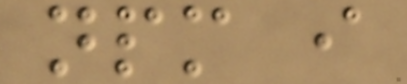npm i
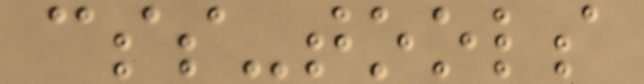css-tools
